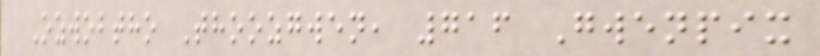Ozwobtho Thoozgwen, 716 Gwenpix
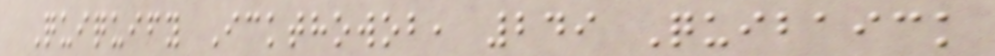Quiquify Ickthowob, 249 Quibaick
